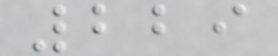229
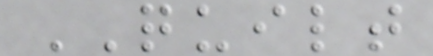QUILT
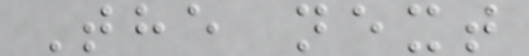The next
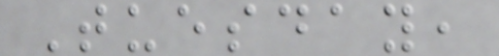Tuesday,
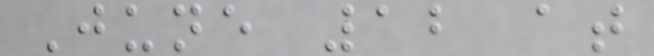June 12 at
